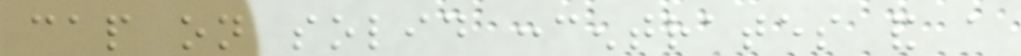cap on solid concentrates and a
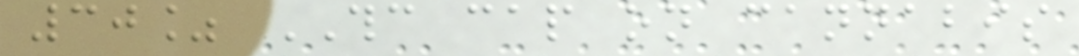30% THC cap on cannabis
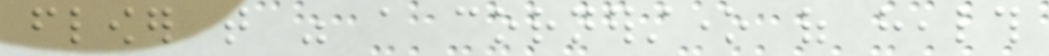flower that was a cornerstone of health
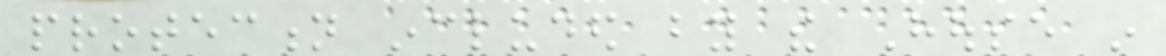protection included by the House in
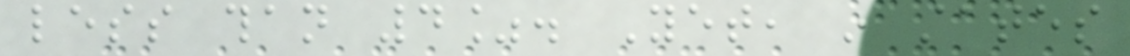less than 4%. Yet, in states
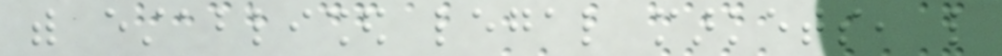with established legal markets, like
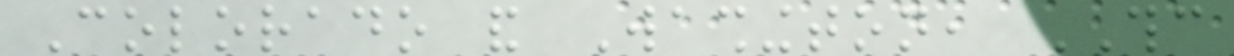Colorado and Washington, THC
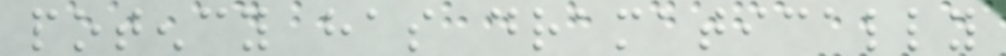potency has dramatically
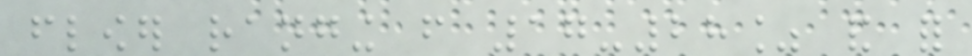flower ranging from 17-28% and for
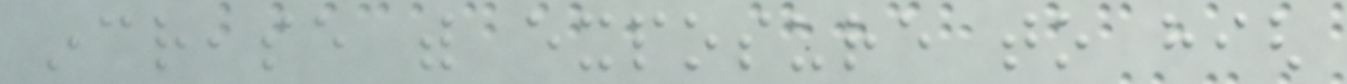increase with exposure to high
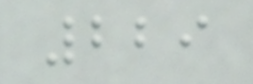229
